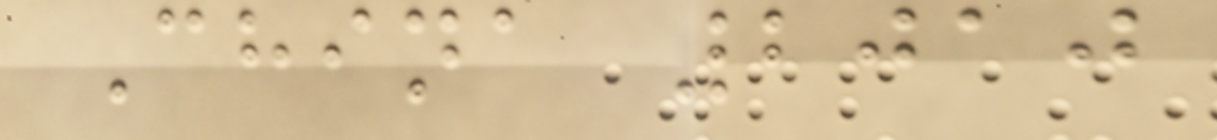China 2010
